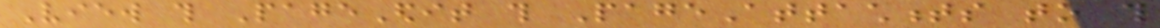View this PageEdit this PageAttachments to this
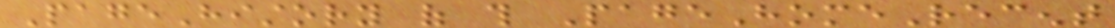PageHistory of this PageHomeRecent
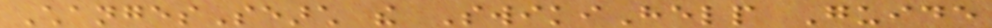ChangesSearch the SwikiHelp Guide
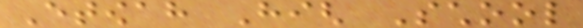Etowah High School
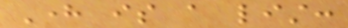Here is a list:
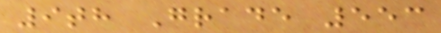9th Grade 553
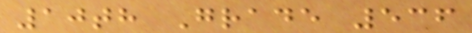10th Grade 536
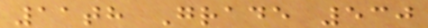11th Grade 530
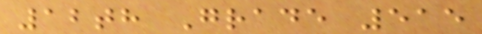12th Grade 515
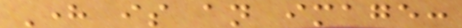Here is an image:
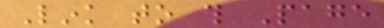Link to this Page
